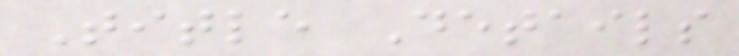Title Details
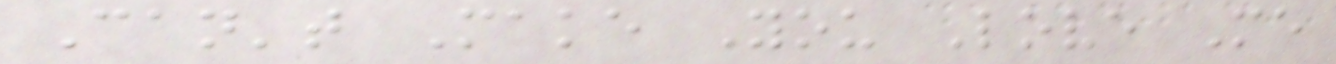Can't Make You Love Me
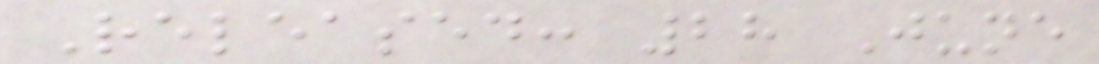Released: 28 June
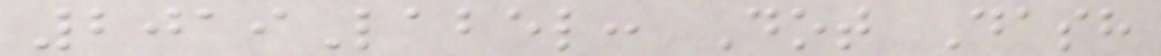2019Label: Dot Dash
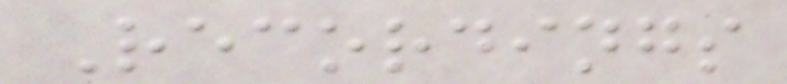Recordings
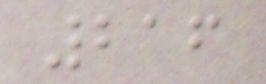216
